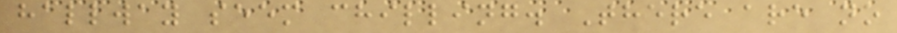hallway seem chilling. There are no
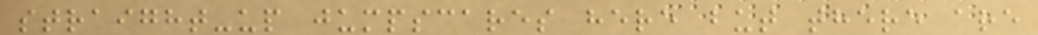straight-up jumpscares here but there are
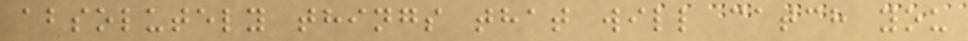absolutely things that will catch you
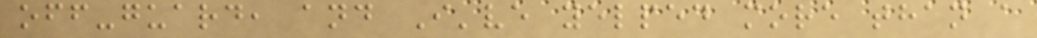off-guard, and I've yelped more than a
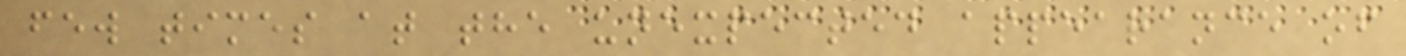few times at the unexpected appearance of
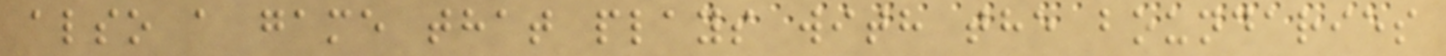also a game that plays with the boundaries
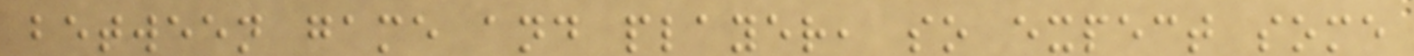between game and player, so expect some
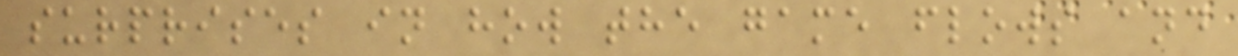surprises in how the game flows and
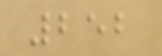252
